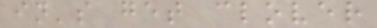in's get clover
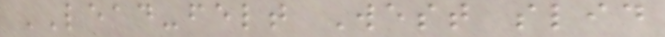LEAD-felt West slid
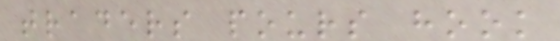traders pours hook
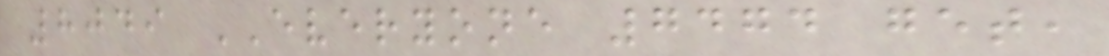8049 EVERYONE 7474 get,
